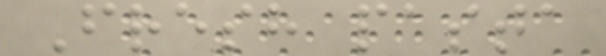Fresh pasta
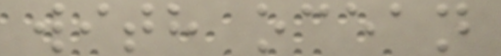with ocean
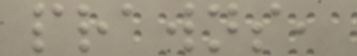prawns,
